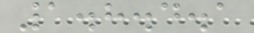1.8.4.1
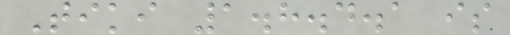Tiki 1.8.4.1 is
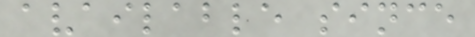available since
